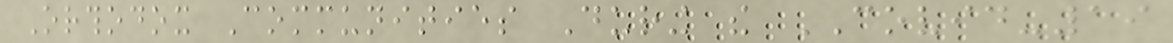Orthodox Communities During the COVID-19
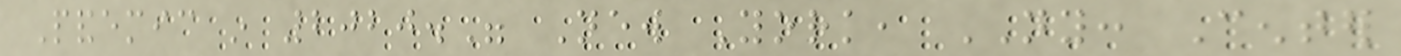Pandemic in 2020." New York, NY: Center
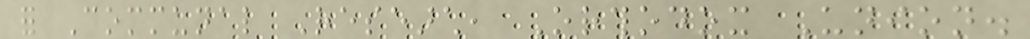for Communal Research, Orthodox Union.
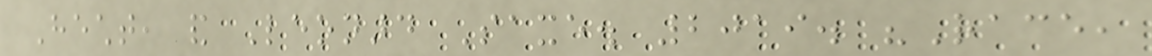Hecht, and Leonard Saxe. 2019. "Race,
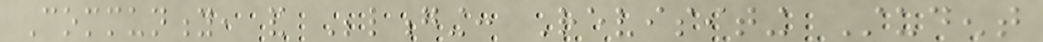Community, and Belonging: Revisiting Student
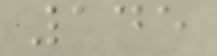145
